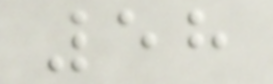58
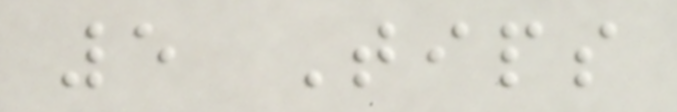5 Tips
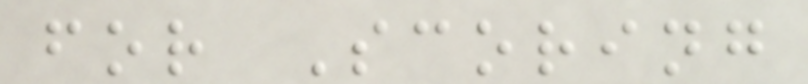for Scoring
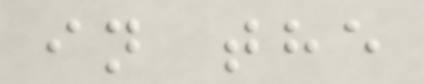in the
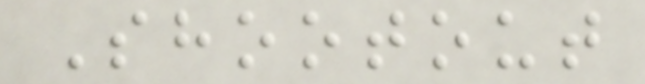Shootout
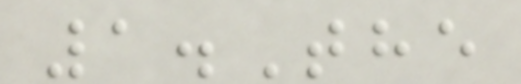1.The
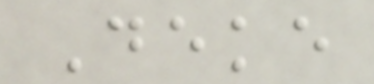Deke
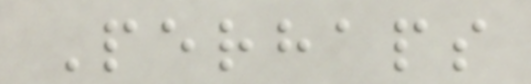Perhaps
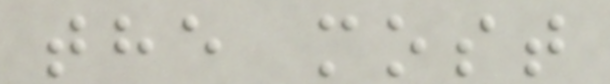the most
